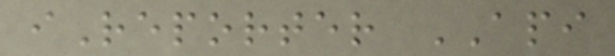iReporter API
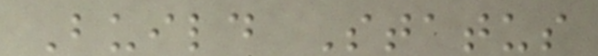Build Status
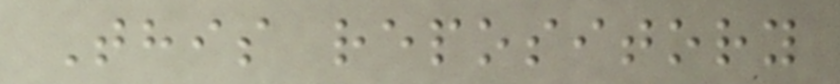This repository
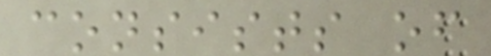consists of
